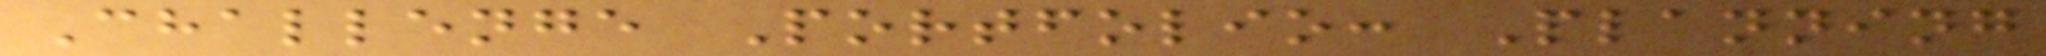Challenge Portfolio: Planning
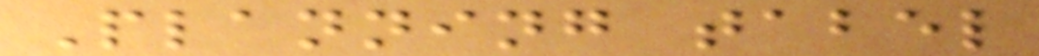Planning tabel
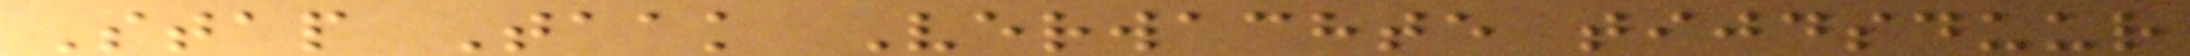Stap Taak Verwachte tijdsduur
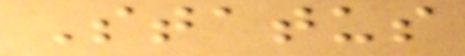Status
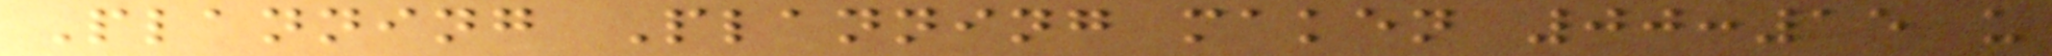Planning Planning maken 00:15 u
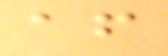af
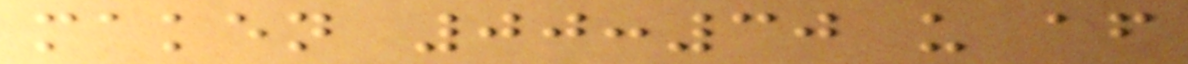maken 00:30 u af
